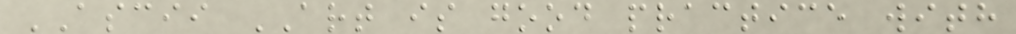ASCII ART is good practice with
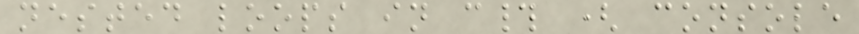nested loops in c# ( console
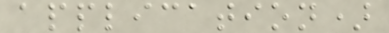application)
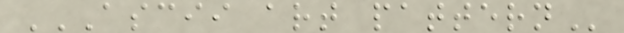ASCII ART PATTERN
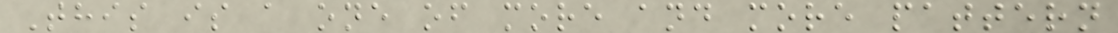This is a one of more and more pattern
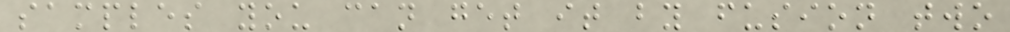samples you can get it by fusion two
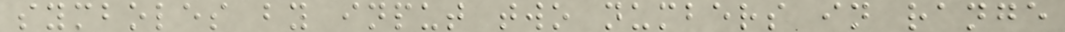symboles by input two numbers in range
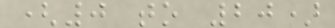(0 to 20)
